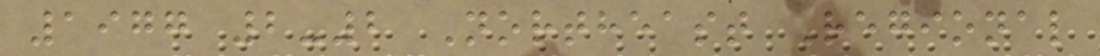1977 2-2 Northeast Regional
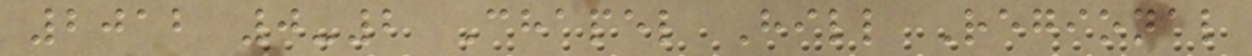2012 0-2 Chapel Hill Regional
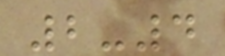2-4
